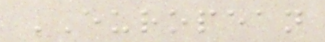EUROPEAN
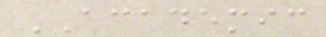ACADEMIC
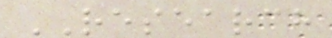RESEARCH
